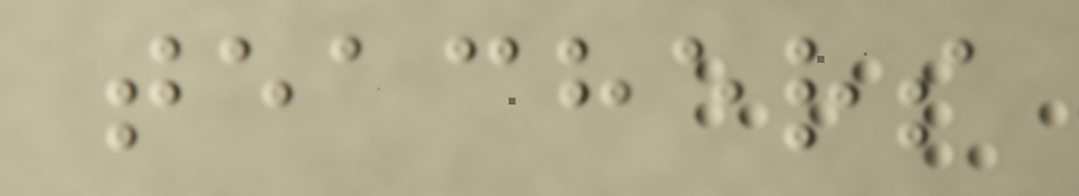teachers
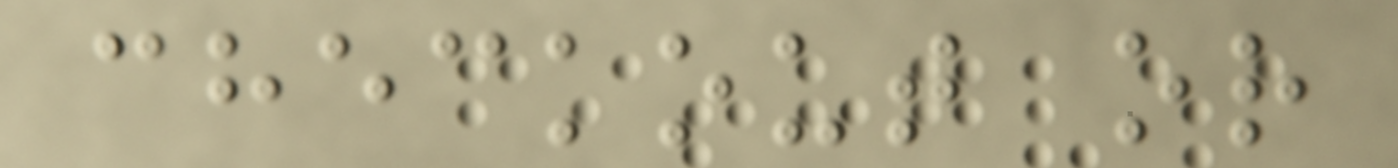checkout or
